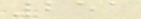251
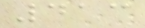413
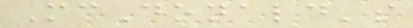McDonald's
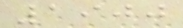1900
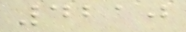4210
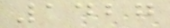1427
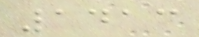1413
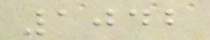1042
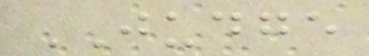JUDGE
